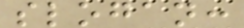slogan:
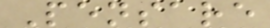Pensare
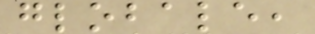globale,
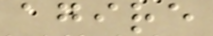agire
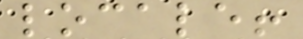locale!
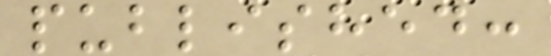published:
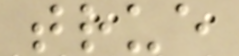true
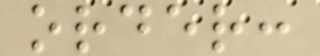order:
